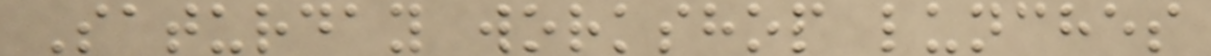Saturday workshop lunches
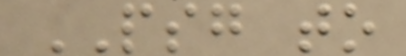PSG to
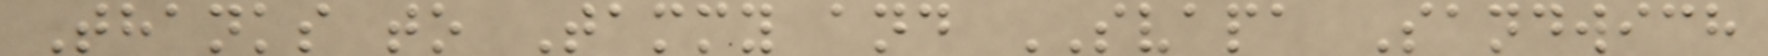Thanks to Tammy and SVAPA Sandwich
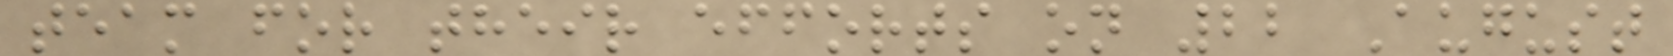team for their efforts on 22 August
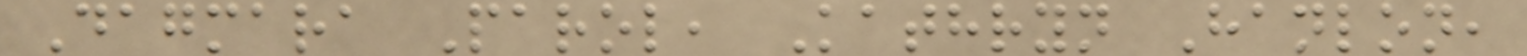Dagmara Parol, Kathryn Hanlon,
